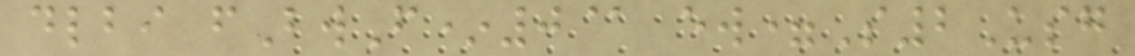dlbi fBwF*0@ ew=S2Usg
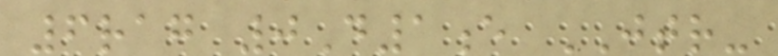6rag 0D1e JTR-
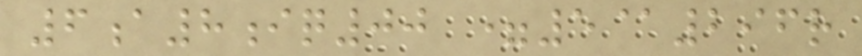6a8iq00 =5@296r
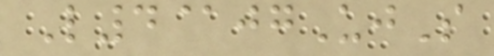L4@jgUjS
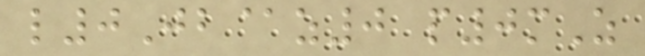l0Jb@z0 p0mZ
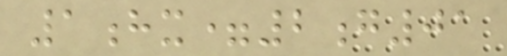1hx=2g01
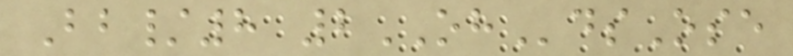Bb/8 2OHdsOse
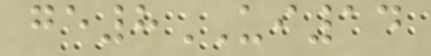ge8UI14
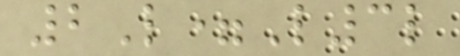2L=L3l
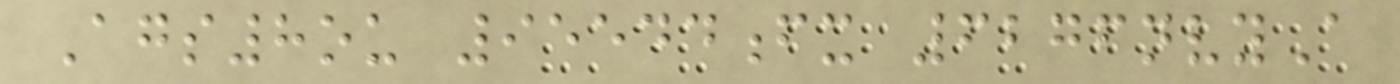Ags8ou 95544fx 6276nvyA
